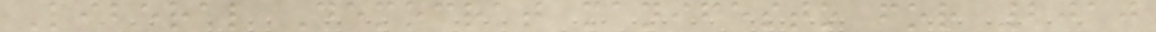Liberal Democrat manifesto for 2010
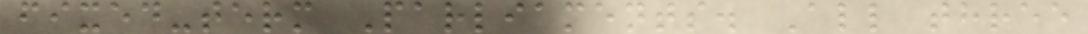fixed-term Parliaments. All three
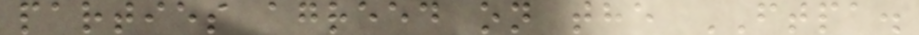parties agreed on the FTPA.
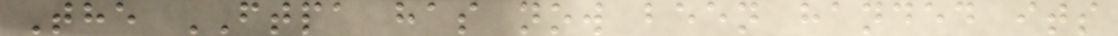The FTPA has now been handed its
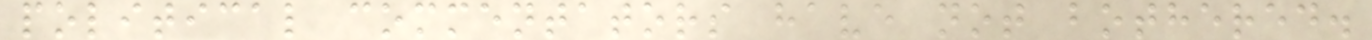political commentators have not bothered.
